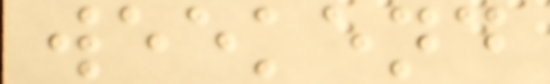weekend
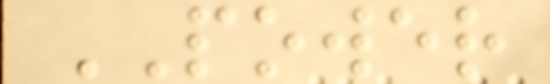POWER
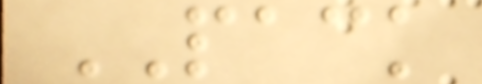PACK
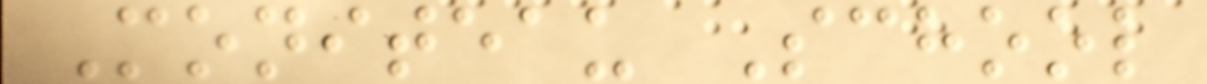Moniteau School
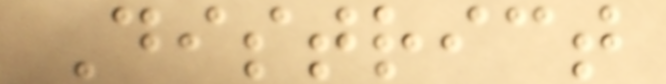District
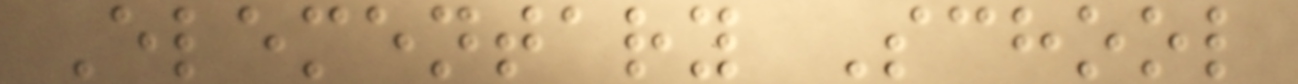Elementary School
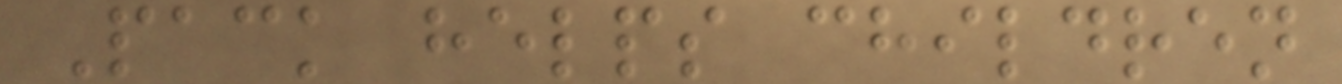Pack helps children
